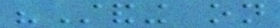"Standing on
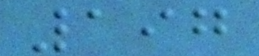197
